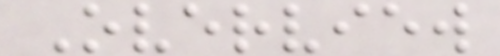Overview
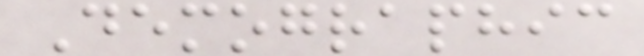Demographic
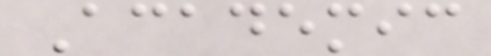Academic
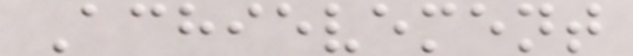Achievement
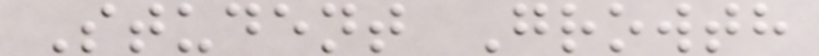Student Growth
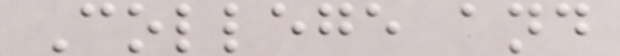College and
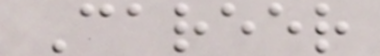Career
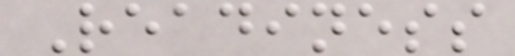Readiness
